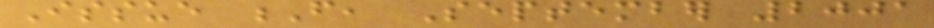Issue F, September 2001
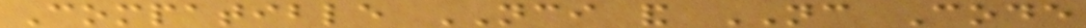Compatible NCI and NC Code
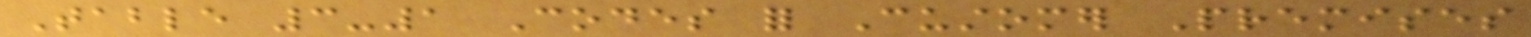Table 3-1 Codes for Customer Premises
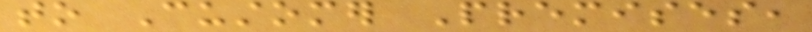to Customer Premises,
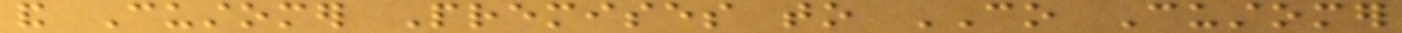and Customer Premises to CO Customer
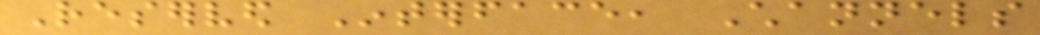Reserved Interface, Channels
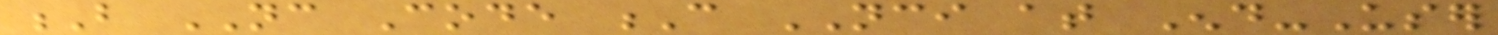B NC Code C NCI at End-User
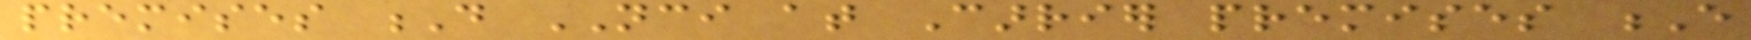premises D NCI at Carrier premises E
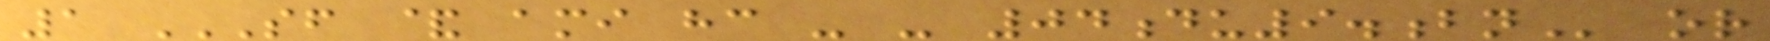1 SF & AMI HC - - 04DU9.BN or
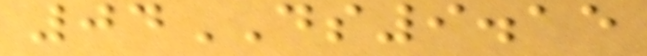04DS9.15
